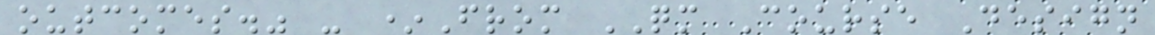outcomes." - *From QM Course Design
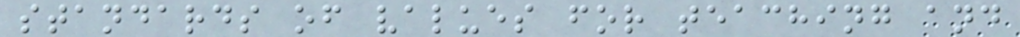standards of values for teaching and
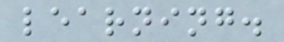learning.
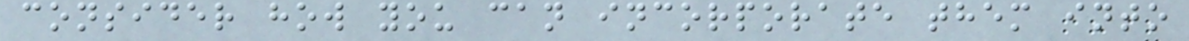consider how you can incorporate them into
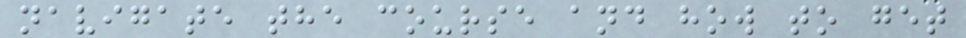navigate the course and how to get
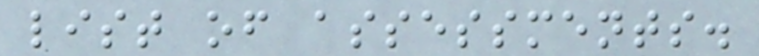list of assessments.
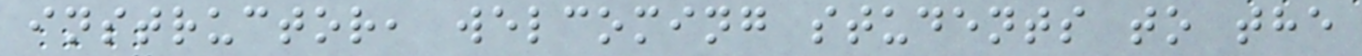instructor, welcoming students to the
